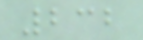232
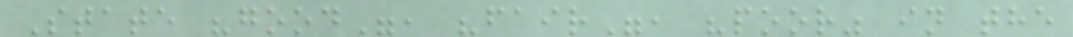State "good", "fair", "poor" in the
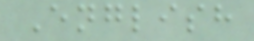English
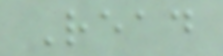Read
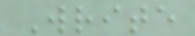Write
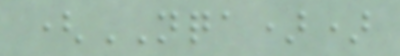(NQA))
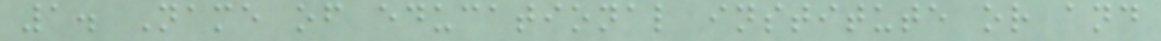1. Name of educational institute or and
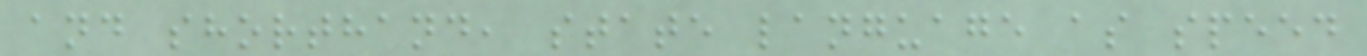and shorthand, state language as speed
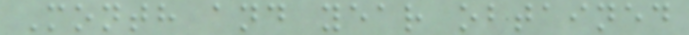Month and year obtained
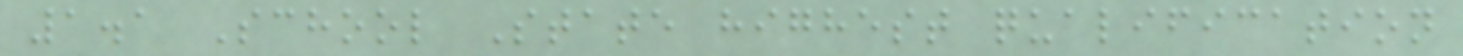1.1 School State highest qualification
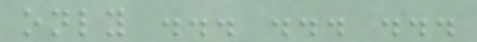only ... ... ...
